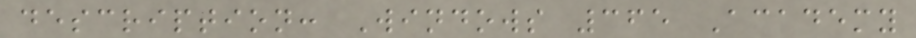description: Windows 365 Academy
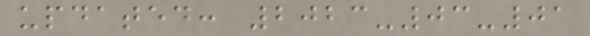updated: 2023-03-01
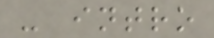- intro
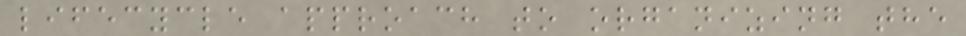lifecycle approach to organizing the
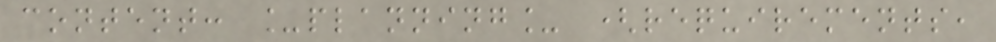content: _planning_ (requirements,
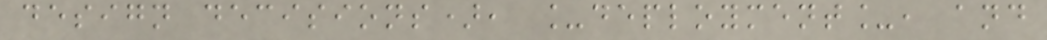design decisions), _deployment_, and
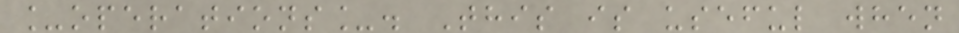_operations_. This is useful when
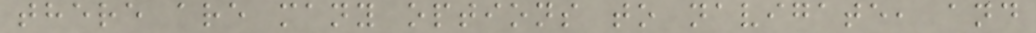there are many options to navigate, and
